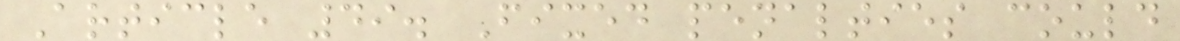Article 49. Fixed penalties could
